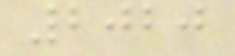2020
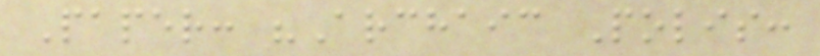Paper: "Archaic Polis:
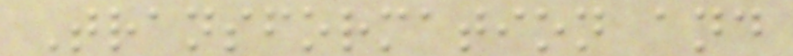Transformation and
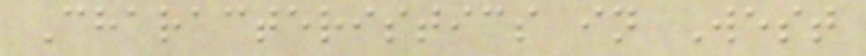Characteristics in West
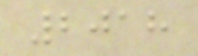2018
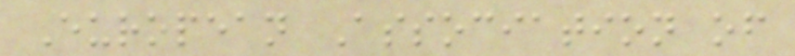European Association of
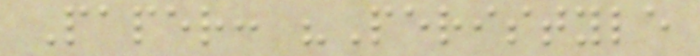Paper: "Peristyle
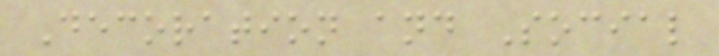Decoration and Social
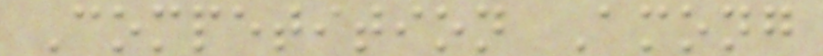Competition Among
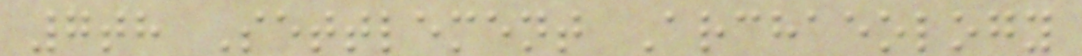7th Settlement Archaeology
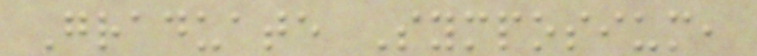Graduate Symposium,
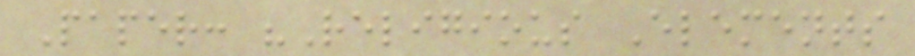Paper: "Religious Elements
